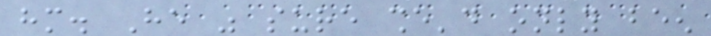him. He was sure she'd only been
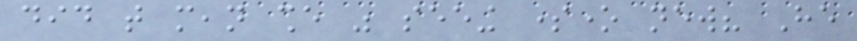did that mean she was seeing someone new? He
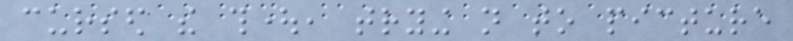cursed the thought, trying not to picture
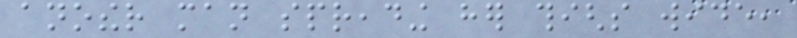another man spreading her thighs wide,
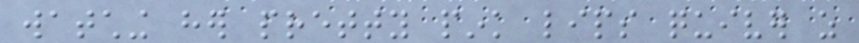watching her pretty pink lips quiver as
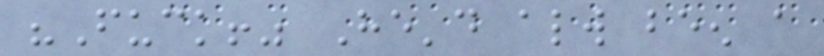"Fuck!" He'd always been a
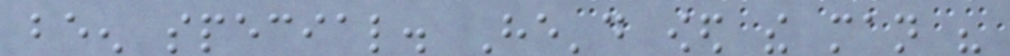been special. He'd owed the man his
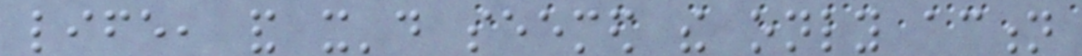life, and it'd seemed the only action
